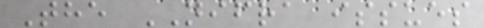The NIFRA issues
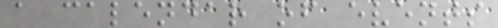a calendar of events
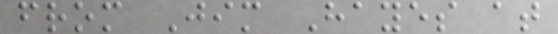from Jim Hayes at
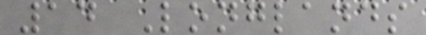14 Longlands
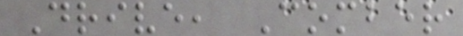Drive, Comber
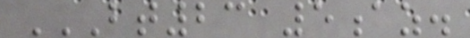BT23 5AZ.
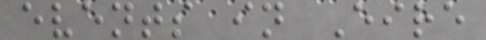events in Eire
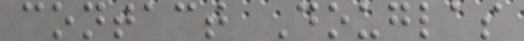contact Douglas
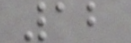12
